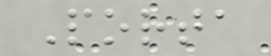Porta
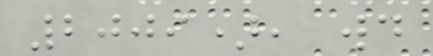2009), would
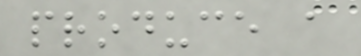produce a
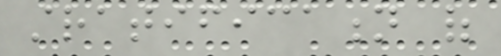stratification of
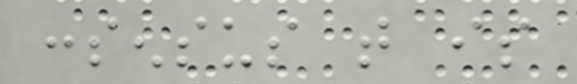consensus that is
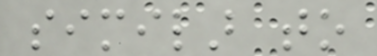similar to
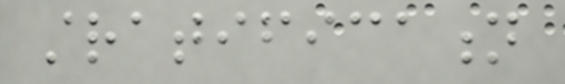stratification
